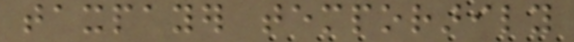taxpayer temporarily
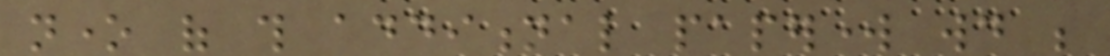none of this additional paperwork would be
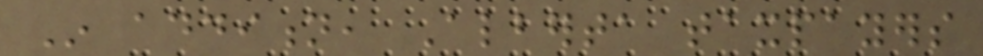In addition, Alberta taxpayers
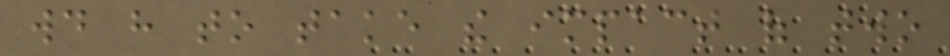would have to take the impact of two
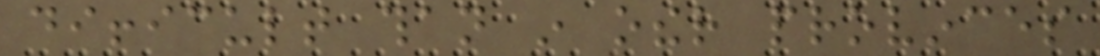difficult than in other provinces
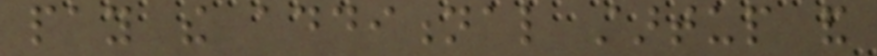pay the additional startup and
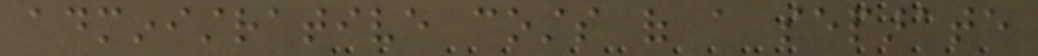administrative costs of a separate
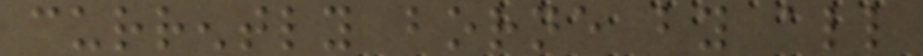currently borne by all
